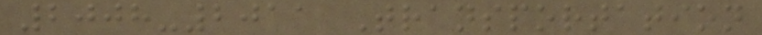2008-2011 Transportation
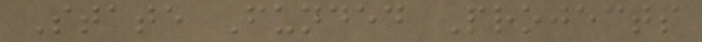State Funded Projects
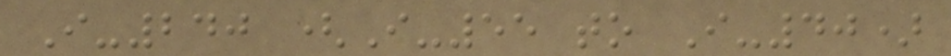I-240 (I-55 to I-40)
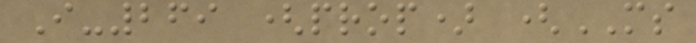I-269 (prop) (MS
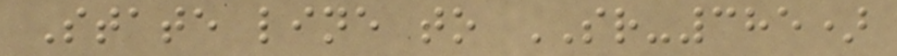State line to SR-385)
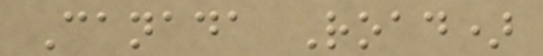Canada Road)
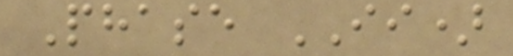Phase II)
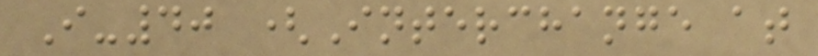I-40 (Interchange at
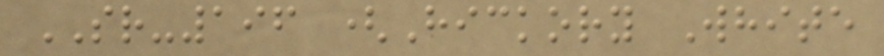SR-196 (Hickory White
